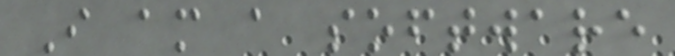I am a software
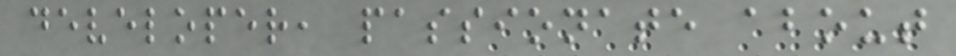developer, passionate about
